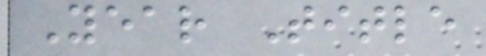Year Title
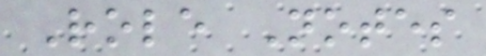Role Notes
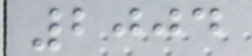2004
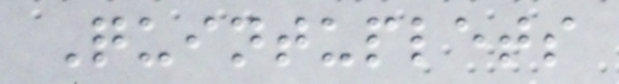Quintuplets
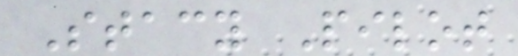Stacy Pilot
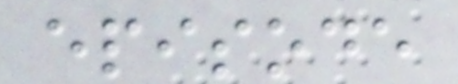episode
